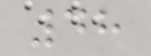48
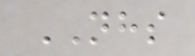NHS
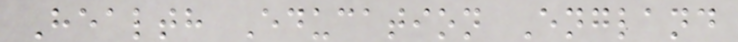Health Education England
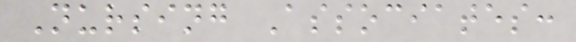Nursing Associates:
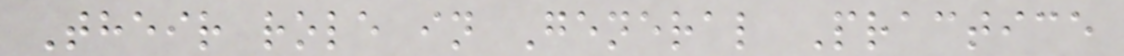Their role in General Practice
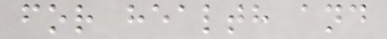for health and
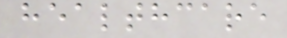healthcare
